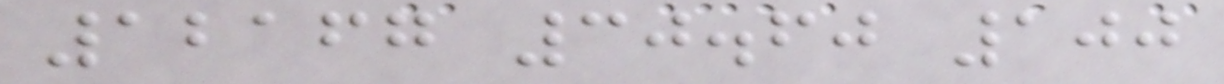12167 30.60 100
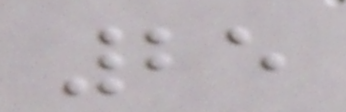25
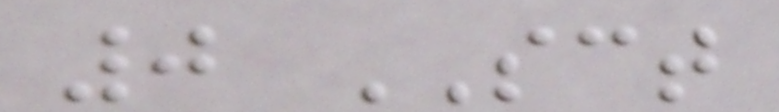0 SCT
